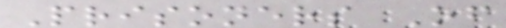Prisoners Of
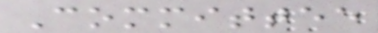Committee
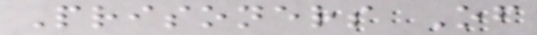Prisoners Of
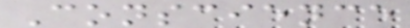Conscience
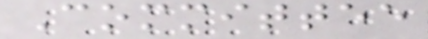Committee
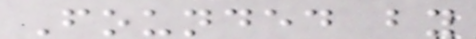Founded by
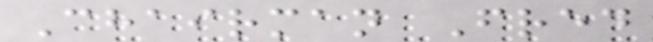Chairman Fred
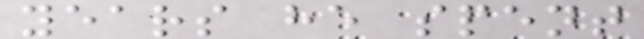years he spent
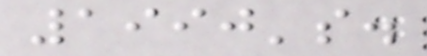1990's.
